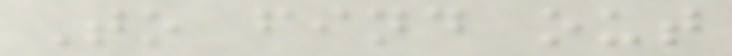To find out
